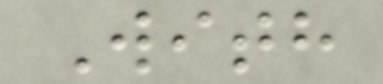With
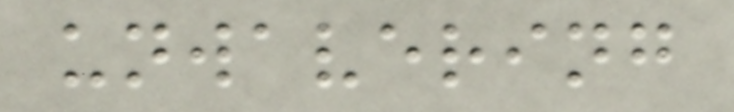unwavering
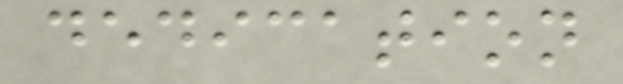dedication
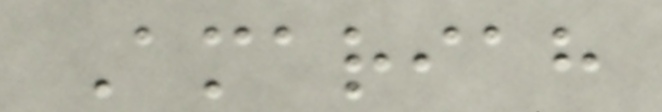Amariah
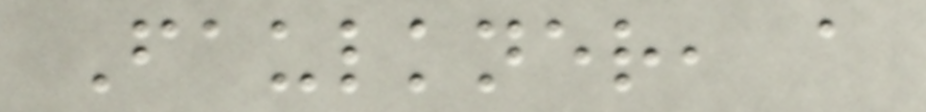Faulkner, a
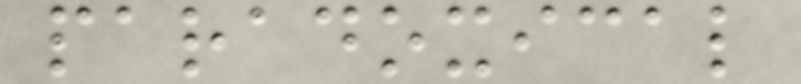paradoxical
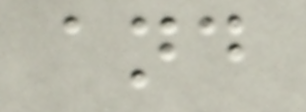and
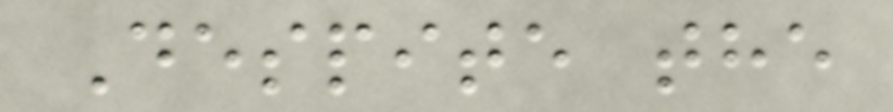Despite the
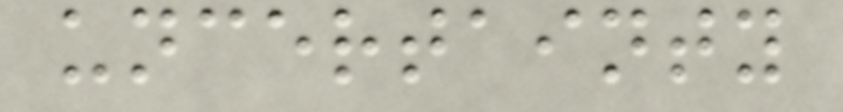uncertainty
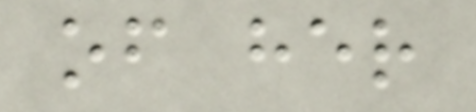of her
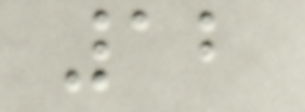12
